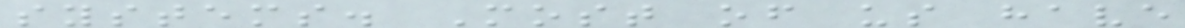systems. Most of us have
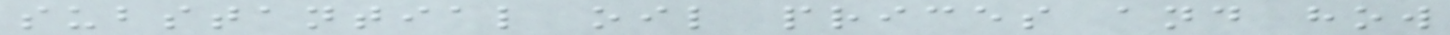substantial oil prices and how
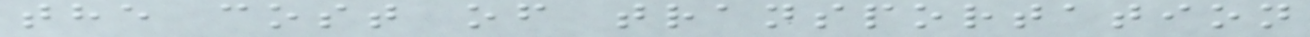the cost of transportation
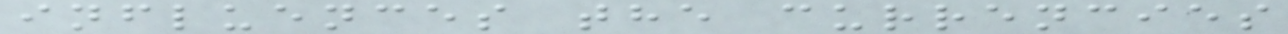influences the currencies
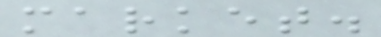market.
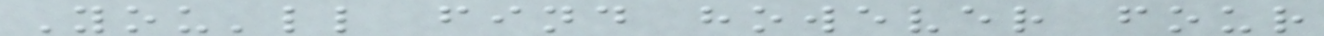You'll find however four
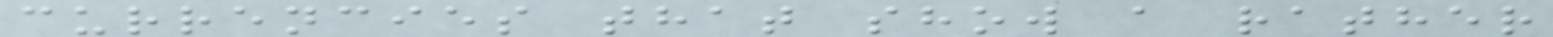currencies that show a rather
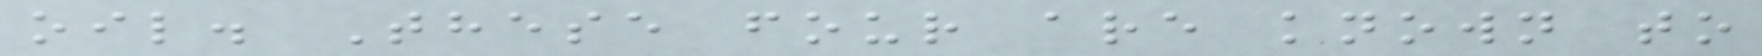oil. These four are known to
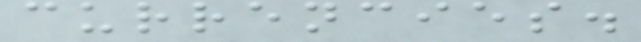currencies.
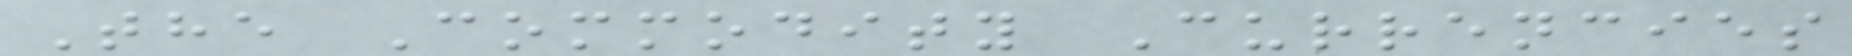The Commodity Currencies
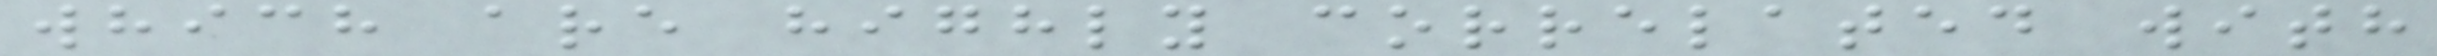which are highly correlated with
